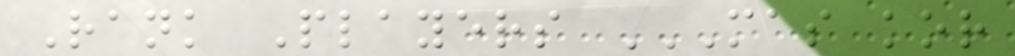Rank Players MAS KOR
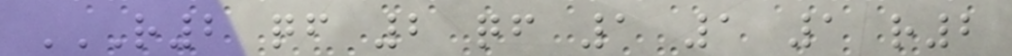R2 QF 2 QF 1 1 1 R2
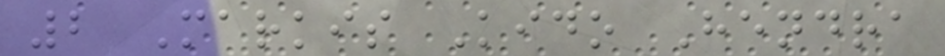2 Markis Kido Hendra
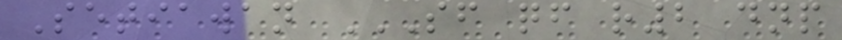Setiawan SF QF R2 DNP
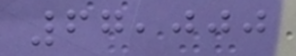67,000
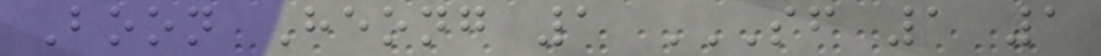Boon Heong 1 SF 1 1
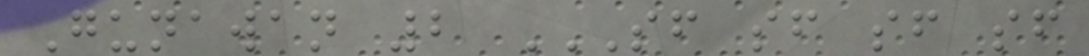Gunawan 2 SF SF SF SF
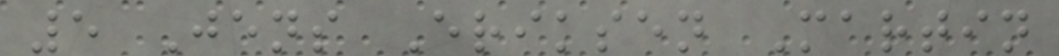5 Jens Eriksen Martin
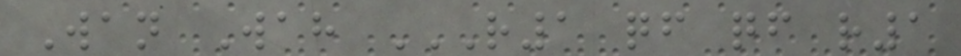Wan Wah R1 QF QF R1
